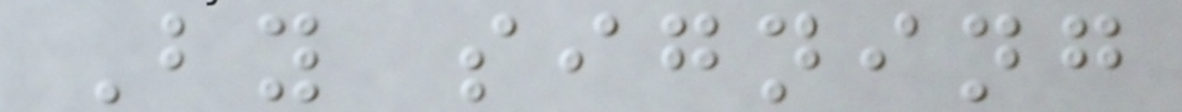By signing
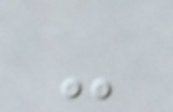-
